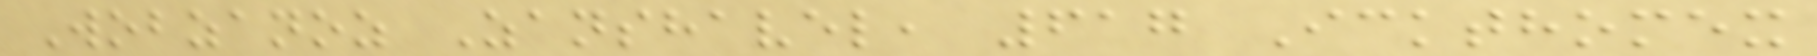Wobzanoz Zanshavel, 617 Ickthomex
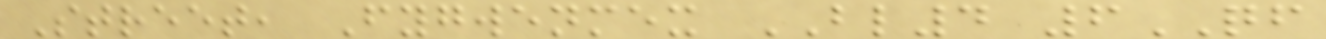Street, Fygwenmex BL4 6QF
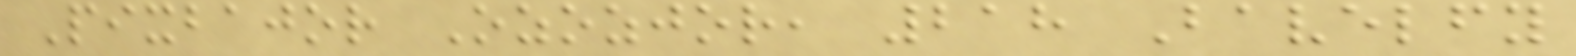Pixbajor Ozozjor, 218 Bavelfy
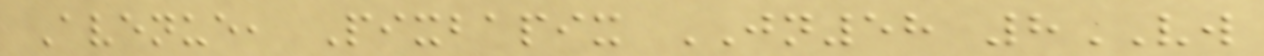Avenue, Pixbapix JN58 8VW
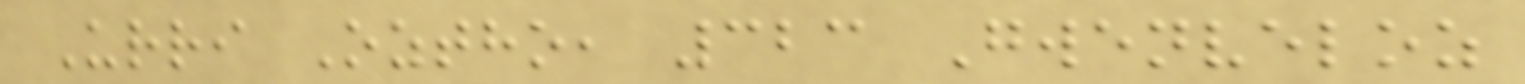Urri Oztho, 323 Gwenveloz
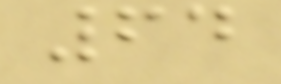64
